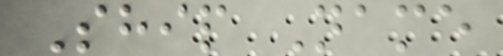Ship Name
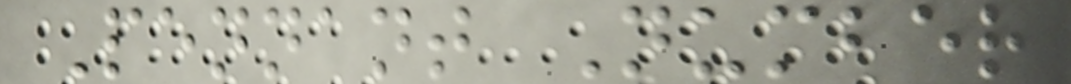Pennant Number
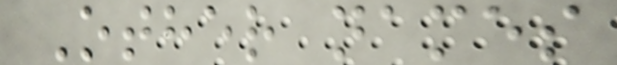Other names
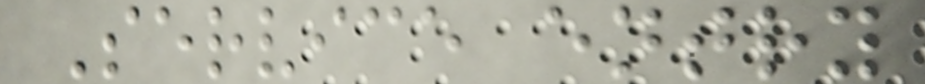Service entry
